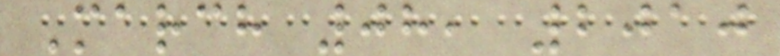March 08, 2010
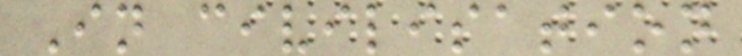In civilisation
